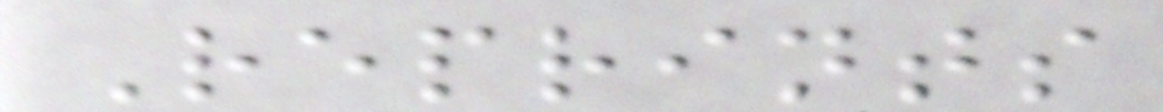Reprints
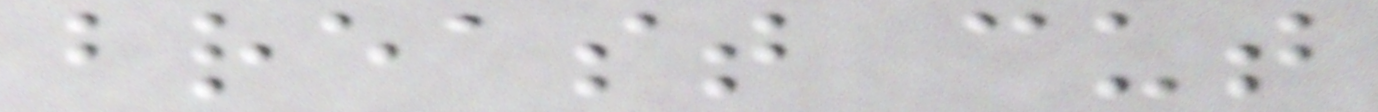breast cut
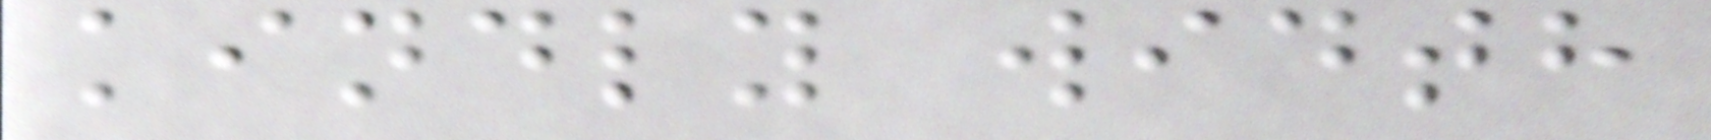kindly width
